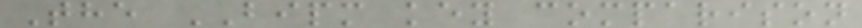The BIPM key comparison
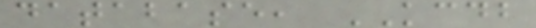database, KCDB
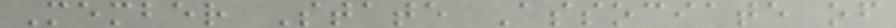Member State Associate of
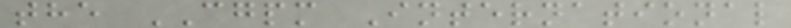the CGPM International
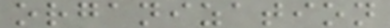organization
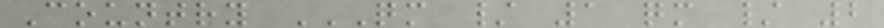Country QM / 1 QM / 2
